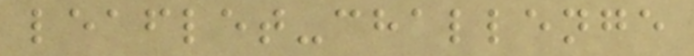leaflet-challenge
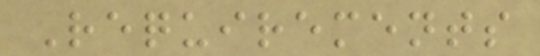Requirements
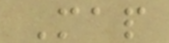Map
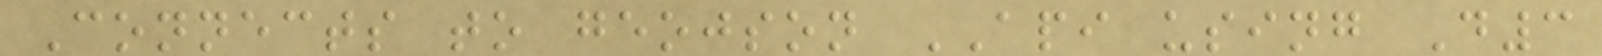Connects to geojson API using D3
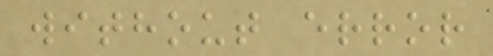without error
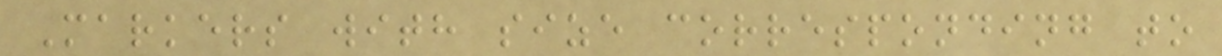Markers with size corresponding to
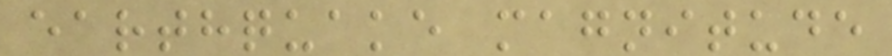earthquake magnitude
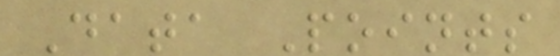Data Points
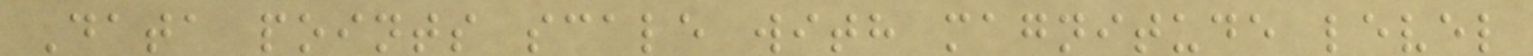Data points scale with magnitude level
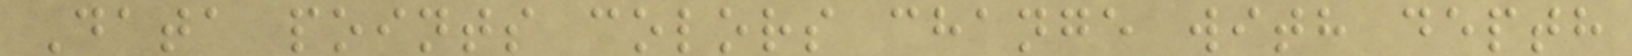Data points colors change with depth
